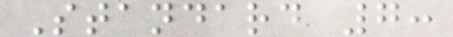Standard 7:
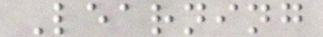Learning
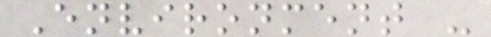Environment -
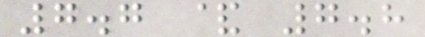7.7 & 7.8
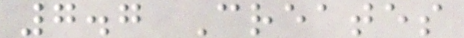7.7 Creates
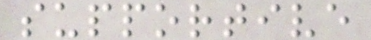supportive
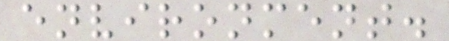environment.
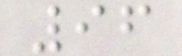96
